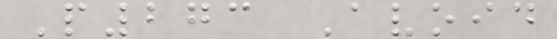P273 Avoid
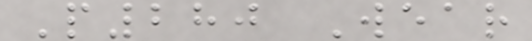P280 Wear
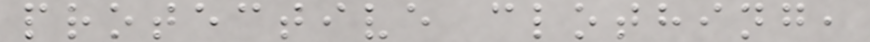protective clothing,
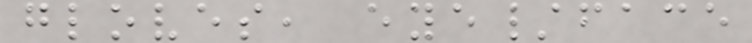gloves, eye/face
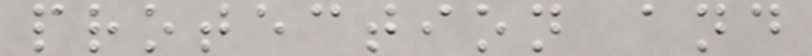protection and
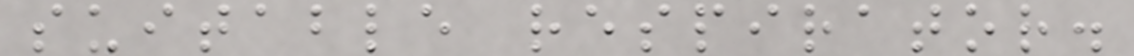suitable respirator.
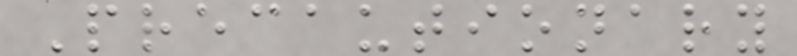Precautionary
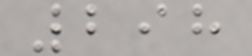298
